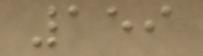159
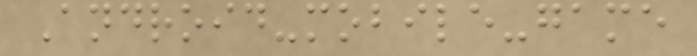Android-mobile-game
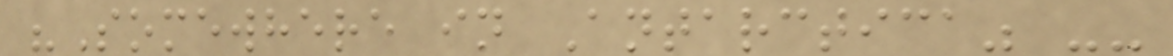"Somewhere in Antarctica" --
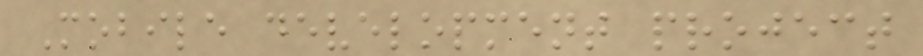Mobile development project
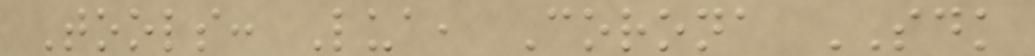Tools: Lua, Corona SDK
